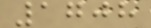1708
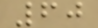60
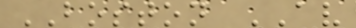BOSTON AV
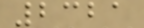2321
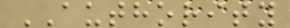AUTHORITY
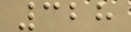328
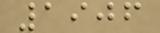1906
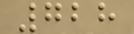728
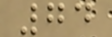74
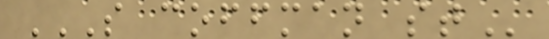S COFFMAN ST
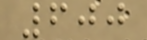600
